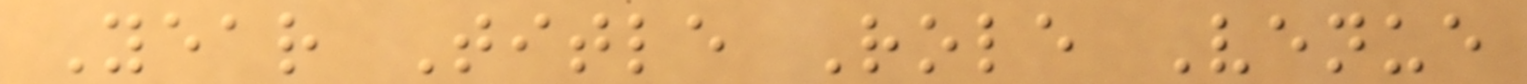Year Title Role Venue
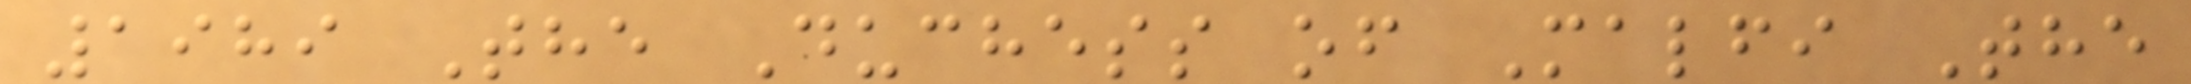1989 The Duchess of Malfi The
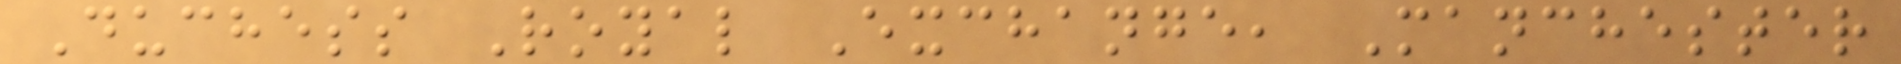Duchess Royal Exchange, Manchester
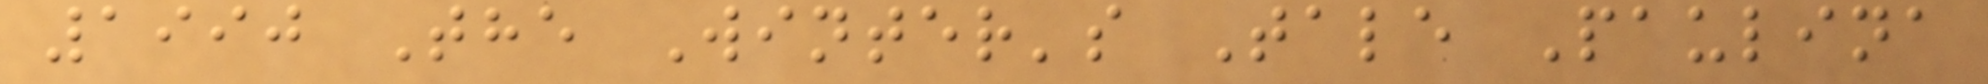1990 The Winter's Tale Paulina
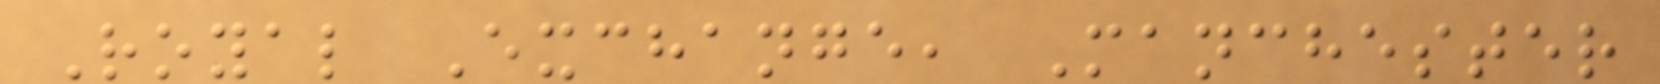Royal Exchange, Manchester
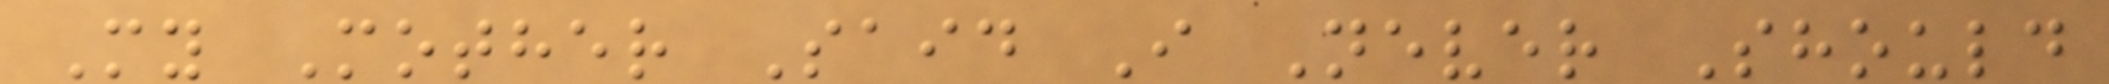My Mother Said I Never Should
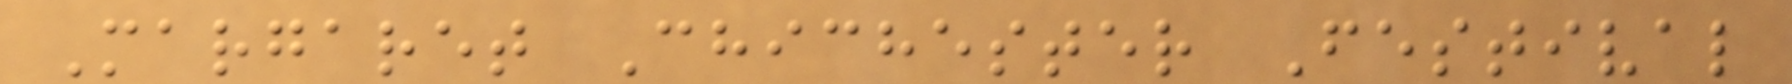Margaret Chichester Festival
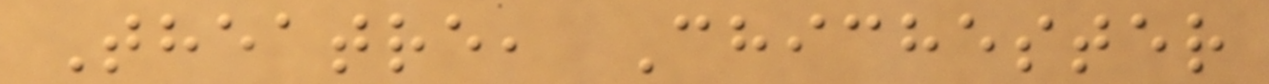Theatre, Chichester
